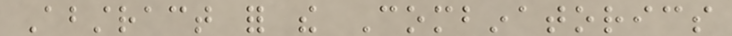Abstract for the Combinatorics
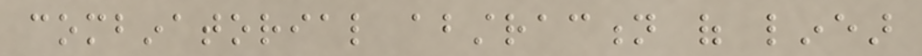combinatorial abstraction of linear
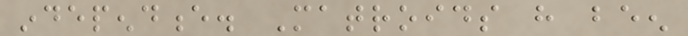independence. Matroids have been
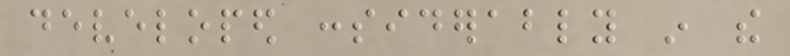developed considerably in the
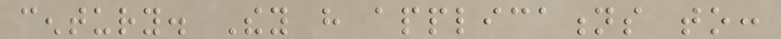century. They have applications to:
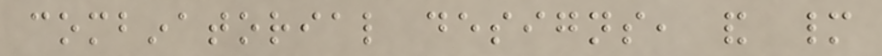combinatorial designs, and many
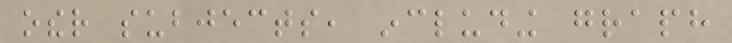other subjects, including graph
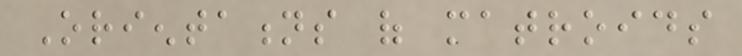Orientations of matroids
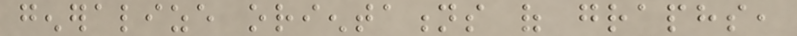generalize orientations of graphs,
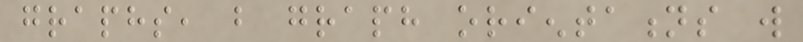graphs, but graph orientations will
